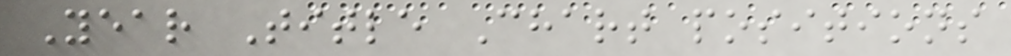Year Title Chart positions
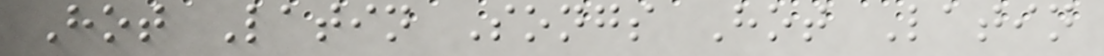Hot Latin Songs Hot Latin
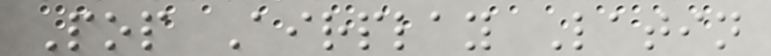Pop Airplay Latin
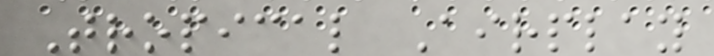Tropical Airplay
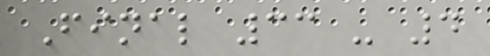Final 33 - 4
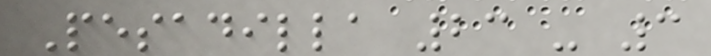Pesadilla 23 - 3
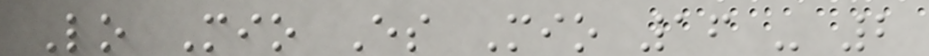Lo Mio Es Mio 16 - 2
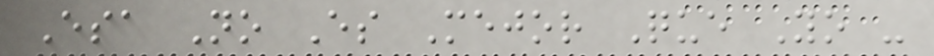Esa No Es Mejor Que Yo -
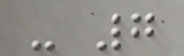- 7
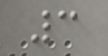3
